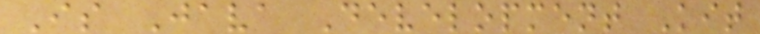Is Java Development Kit
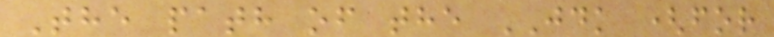The path of the JDK (for
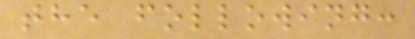the following:
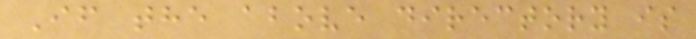If the above directory is
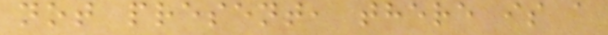not present, there is a
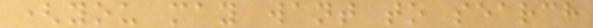(you may want to search
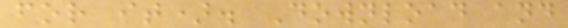for it). Download and
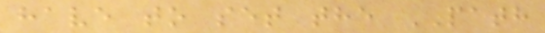have to set the PATH
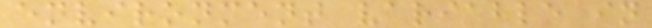environment variable in
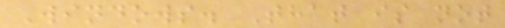Windows. That is not
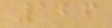126
